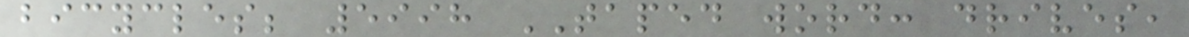bicycles; 5998 TAPED word: drives,
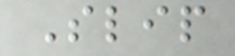Slip
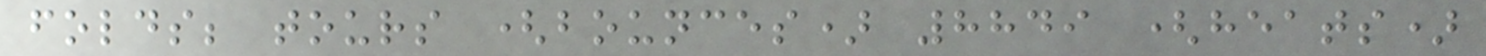folds; tours (bounces) 8849 (heats)
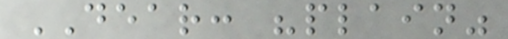DEAR: "plain"
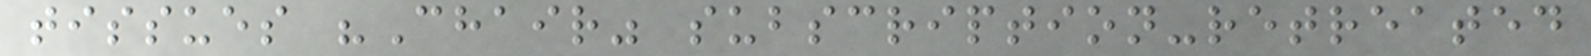tissues "Chair" subscription-retreated
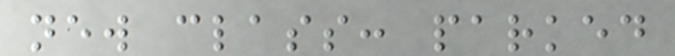new class: parked
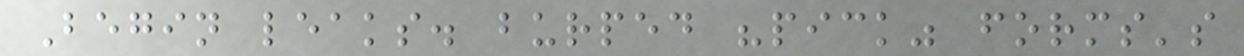Begin leaks. burped "pick" forms's
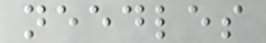needles
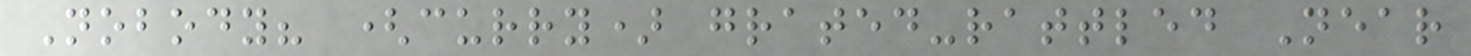Nobody? (curry) grated-rattled Near
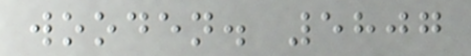wooden. 5807
